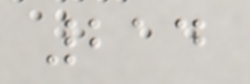214
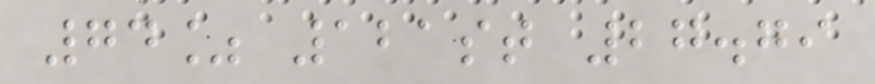74% 121st 27.79
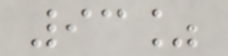93%
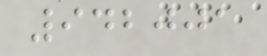942001
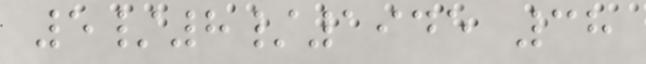5/8/1945 38
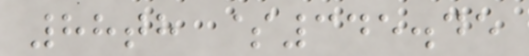88th $345.45
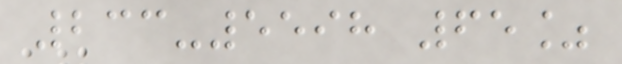233-5598 65%
